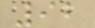92
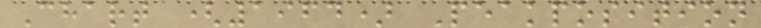Chart (1964) Peakposition
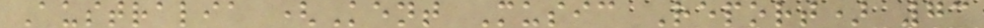Australia (Kent Music Report) 73
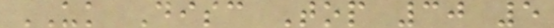UK Disc Top 30 5
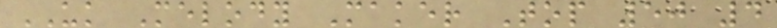UK Melody Maker Top 50 4
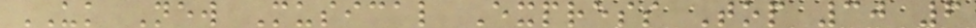UK New Musical Express Top 30 6
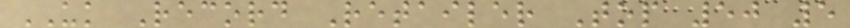UK Record Retailer Top 50 5
